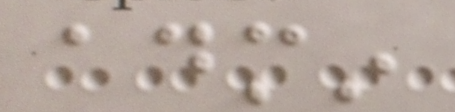admin
